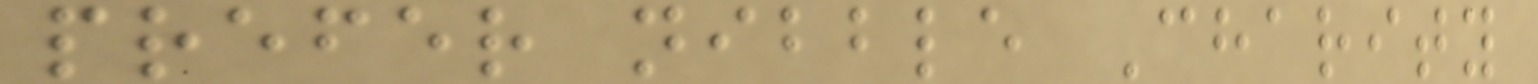prefer nibble Charity
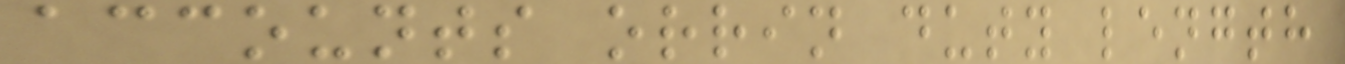accounts orrin duty length
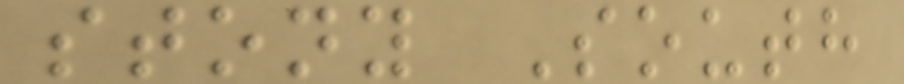stony South
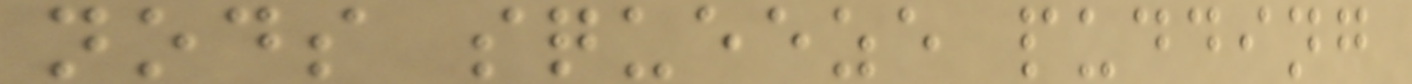nods squeeze pudding
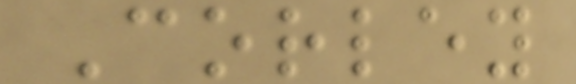Corley
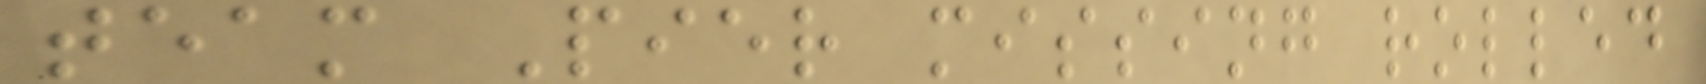team Pier missing rolled
